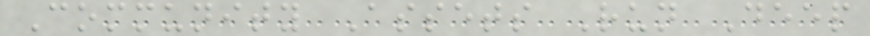Community Assets Run Deep
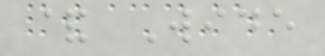& Wide
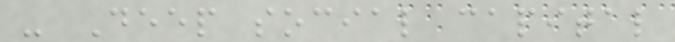- Deep social capital
